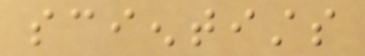scientists
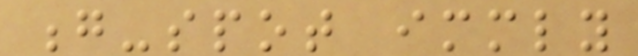g-spot immediately
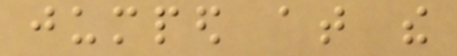jumped at the
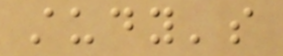study's
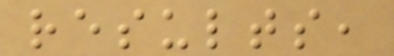results,
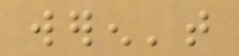weren't
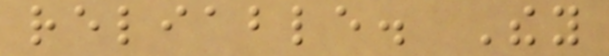reliable. They
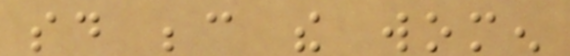said because the women
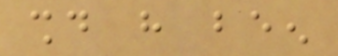should have been
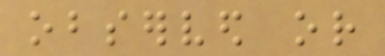observed or
